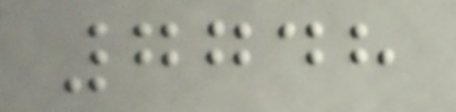7748
